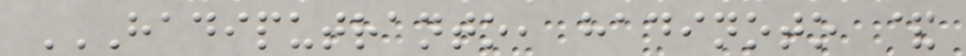HADIPUTRANTO, HADINOTO &
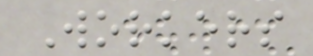Workers
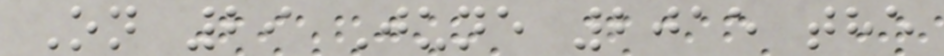On 29 June 2015 the
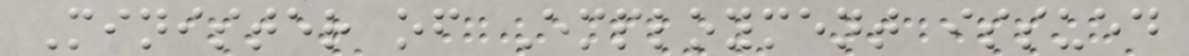Minister of Employment issued
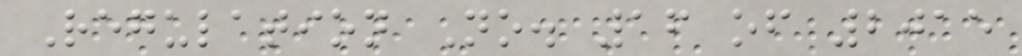Regulation No. 16 of 2015
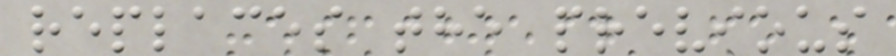replaces the previous
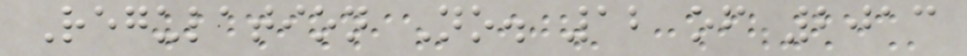Regulation No. 12 of 2013
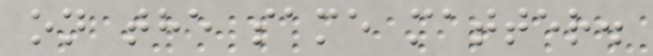on the same matter.
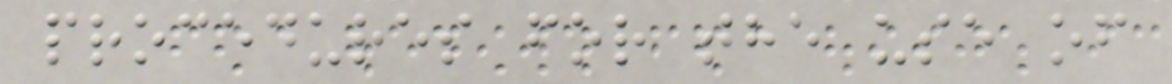procedures for the use of
